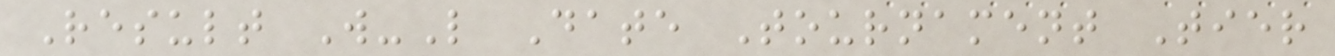Result W-L Date Tournament Tier
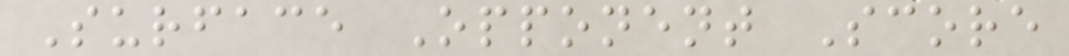Surface Opponent Score
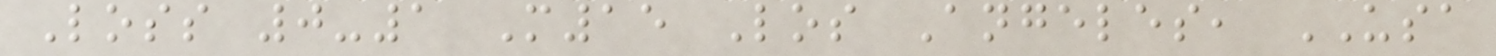Loss 0-1 M15 Los Angeles, USA
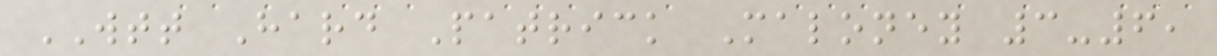WTT Hard Patrick Maloney 3-6,
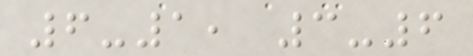6-1, 3-6
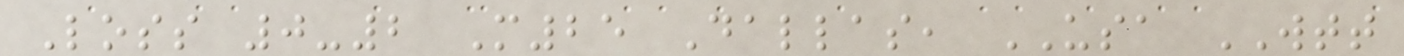Loss 0-2 M25 Dallas, USA WTT
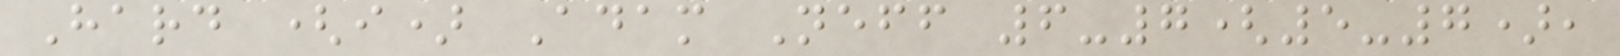Hard (i) Adam Neff 6-7(5-7),
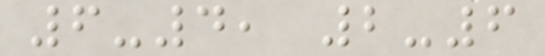6-4, 2-6
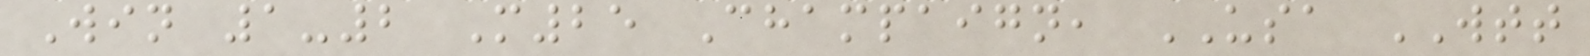Win 1-2 M25 Champaign, USA WTT
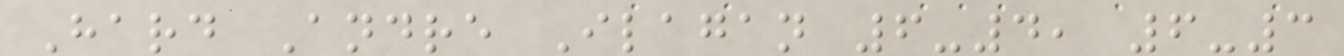Hard Andre Ilagan 6-4, 6-3
